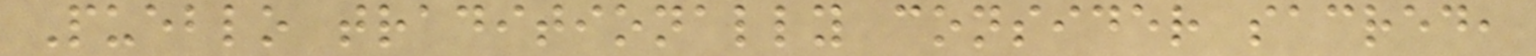Pueblo traditionally consider sacred,
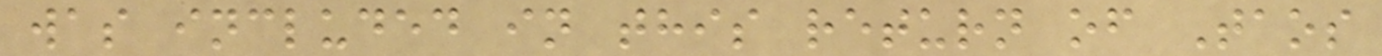was included in this return of Taos
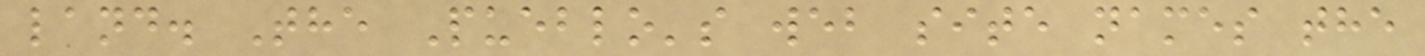land. The Pueblo's web site names the
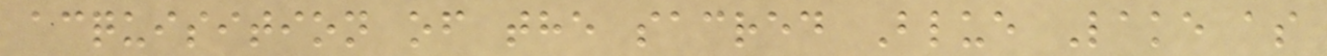acquisition of the sacred Blue Lake as
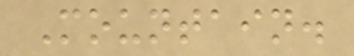Mountain.
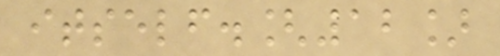itself.[12]
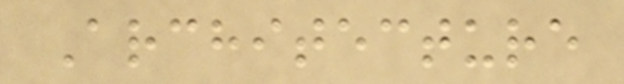Architecture
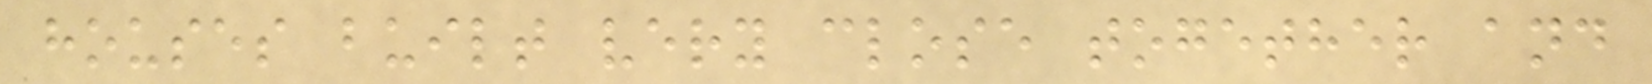houses built very close together and
